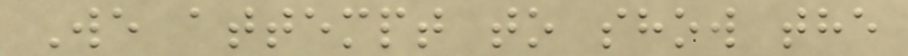We attempt to show the
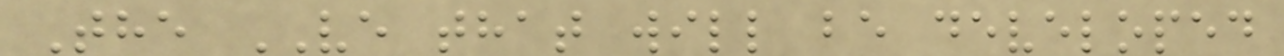The VE that will be developed
